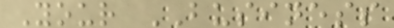Your BUSINESS
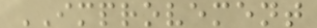IMPROVEMENT
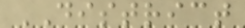DISTRICT
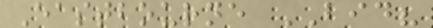Eastbourne BID?
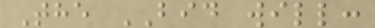The BID will:
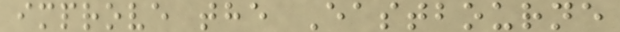improve the Eastbourne
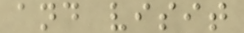and visit
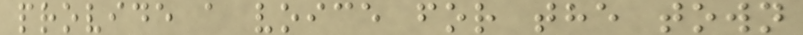provide a voice for the town
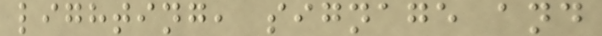lighting, signage and
